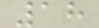18
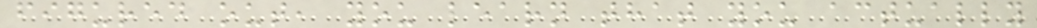figured out, you learn that you actually
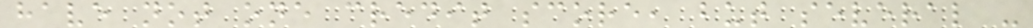have not one credit score, but several -
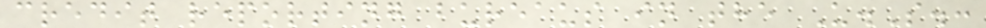credit reporting bureaus in the U.S.:
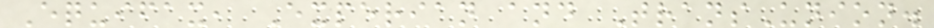Equifax, Experian and TransUnion.
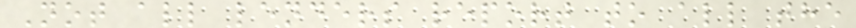Not all lenders report to all the
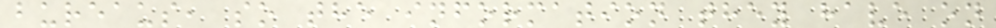bureaus, so the information they have on
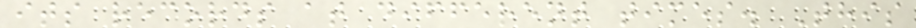its records at different times. This
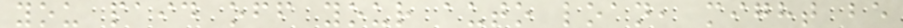you paid off your auto loan, might be
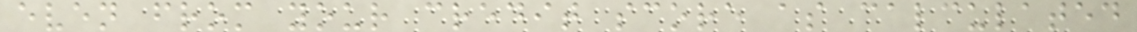even from your credit score as calculated
